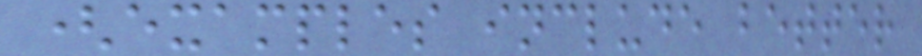(examples include better
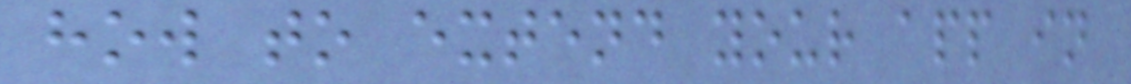how to extend your app in
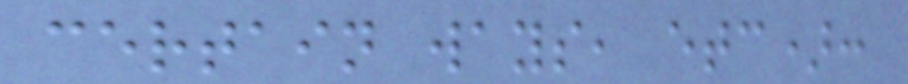certain ways, etc):
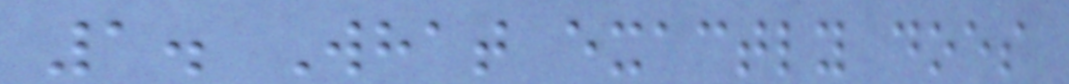1. What exactly does
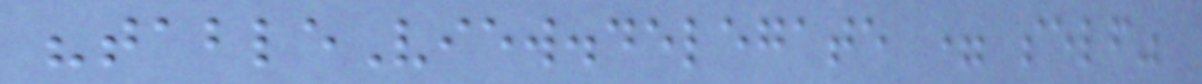"tableView.delegate = self"
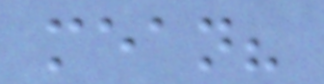mean?
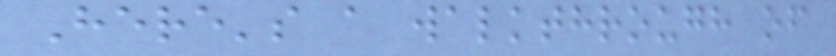Here's a walkthrough of
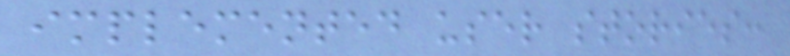implemented user stories:
